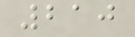210
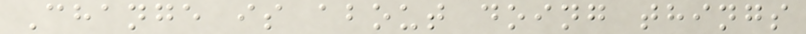Change is about doing things
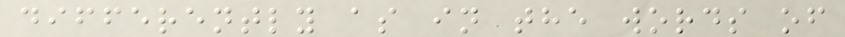differently as in the words of
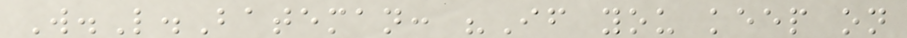W.L.Bateman: "If you keep on
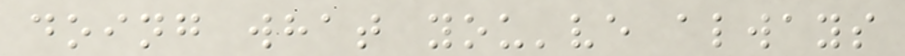doing what you've always
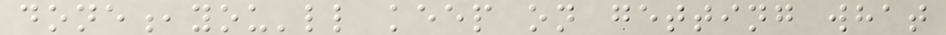done,you'll keep on getting what
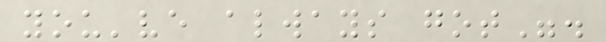you've always got".
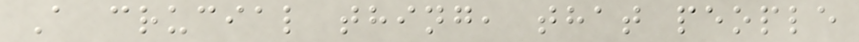A crucial thing, that people
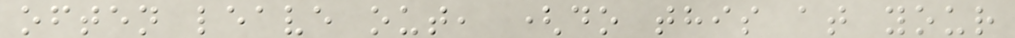often leave out, (do this at your
